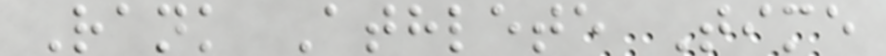Rank Athlete Time
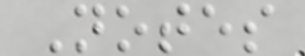Notes
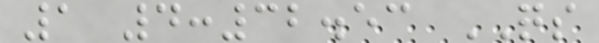1 4:32.53 QS
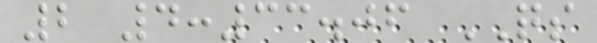2 4:33.06 QS
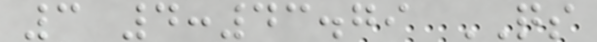3 4:43.79 QS
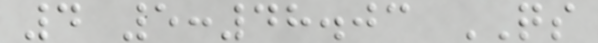4 5:48.03 QS
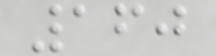160
